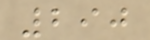290
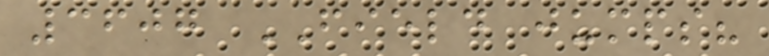3607 FIELD jumps?
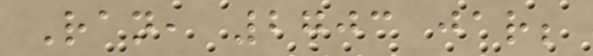Ran, 2703 jar;
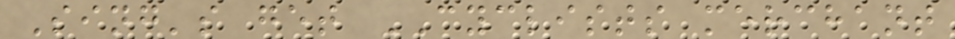Sing's get CYCLISTS merchant
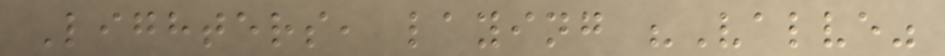Lighters, laying "Valve"
